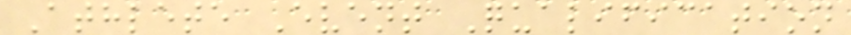Athlete Event Qualification
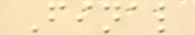Final
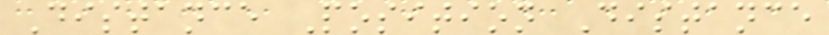Distance Position Distance
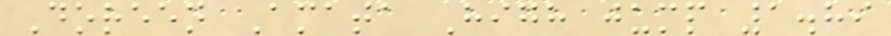Doreen Amata High jump 1.89
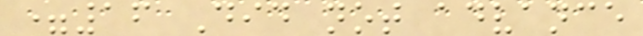=16 Did not advance
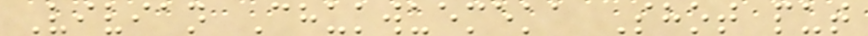Vivian Chukwuemeka Shot put
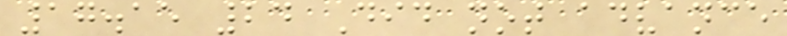17.15 24 Did not advance
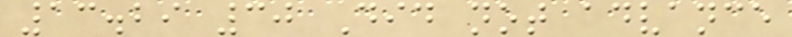13.29 30 Did not advance
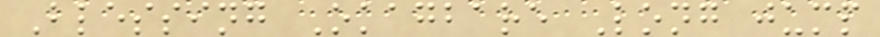Blessing Okagbare Long jump
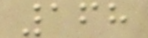168
